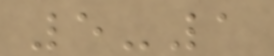5-1
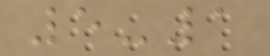5-1
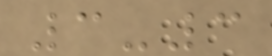3-3
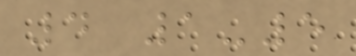4 1-5
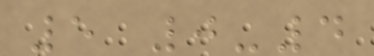5 0-4
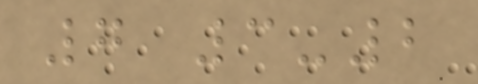7 3-2
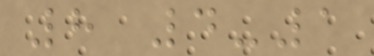8 4-1
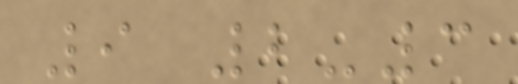9 2-3
